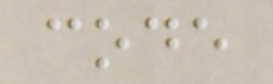code
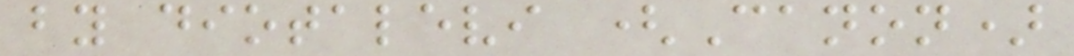by diotalevi (Canon)
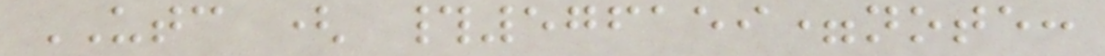UTC ( #576159=note:
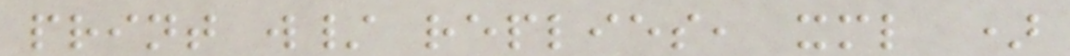print w/ replies, xml )
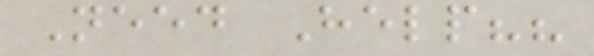Need Help??
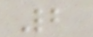2
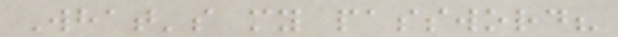What's my password?
